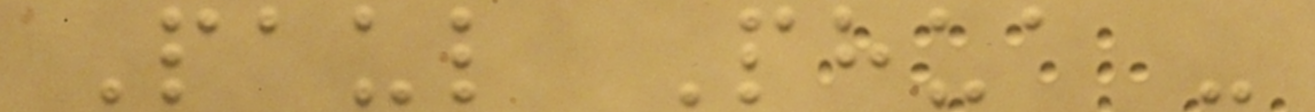Paul Phua -
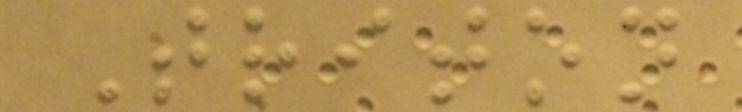Triton
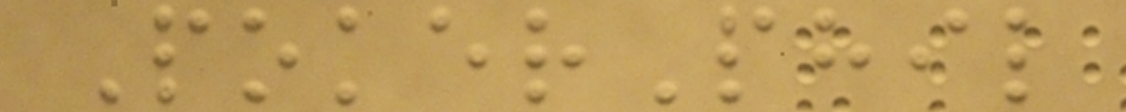PokerPhil
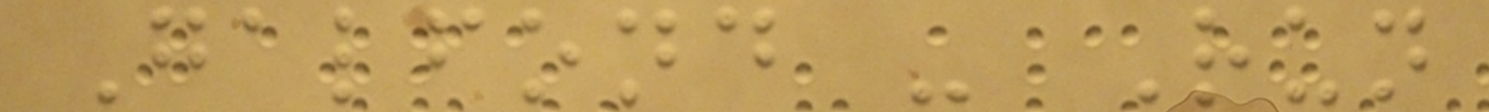Galfond - Run
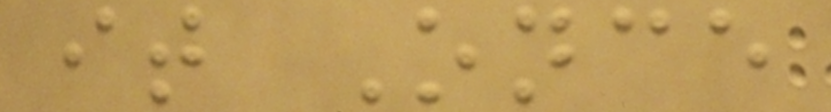it Once
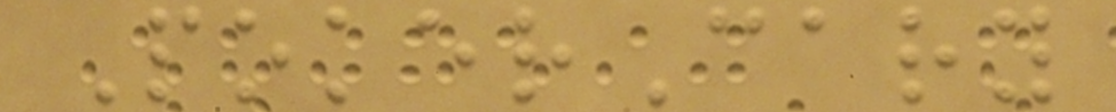PokerCary
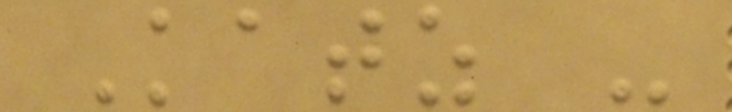Katz -
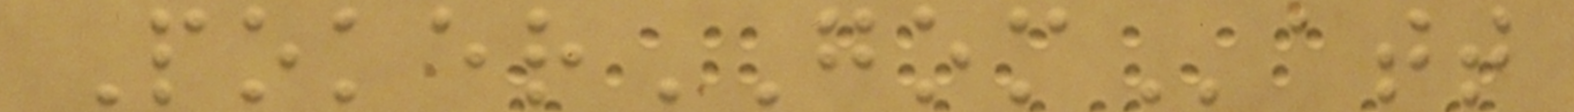PokerGOMatt
